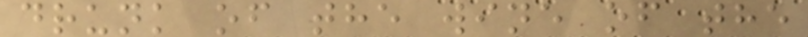drunk of the wine of the
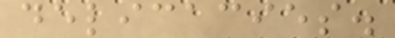delicacies.
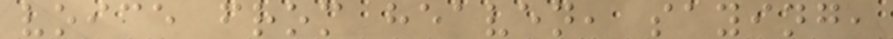voice from heaven, saying,
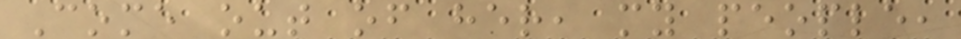Come out of her, my people,
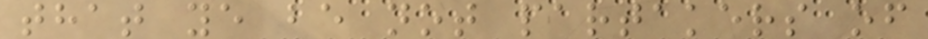that ye be not partakers of
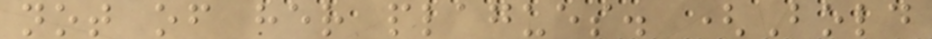not of her plagues. (Bold
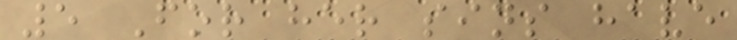5 For her sins have
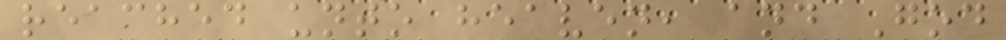reached unto heaven, and God
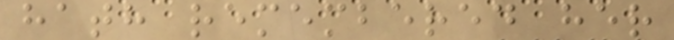hath remembered her
